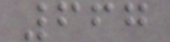667
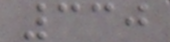330
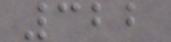322
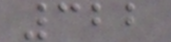322
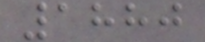1880
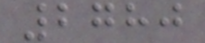2780
